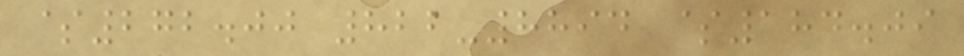$272.00 822-8894 $184.09
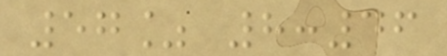57% 8:46
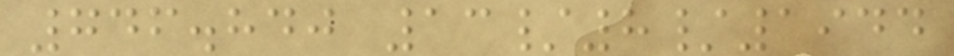746.840 13/8/1944
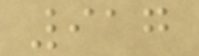917
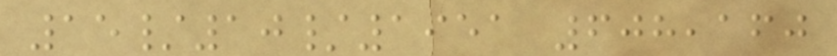15/10/1951 608,160
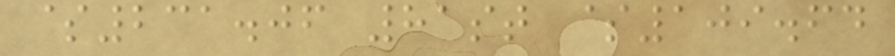$231.06 81st $109.64
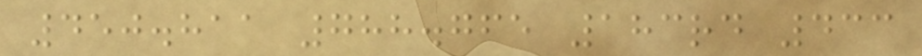450.811 788.765 183rd 433
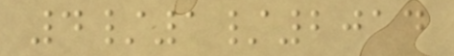4/1/2014
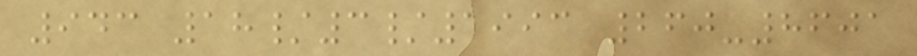943 18/3/1993 260-8601
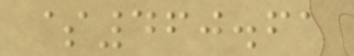$460.61
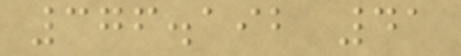376.192 41
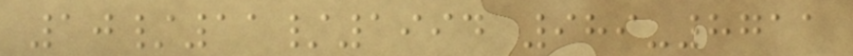10/11/1994 989-8711
